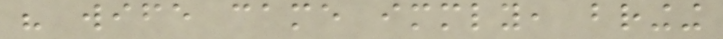his wife came immediately, bringing
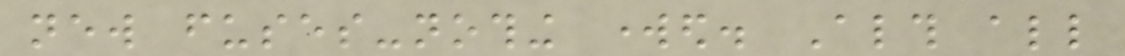new fuses-nothing worked. Although all
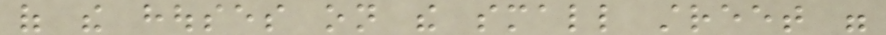of the houses on the small street were
